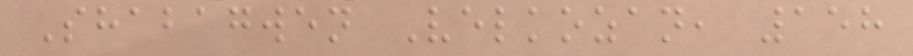Shabagwen Velkozan, 158
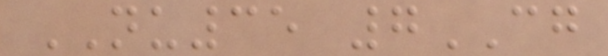NU35 7CG
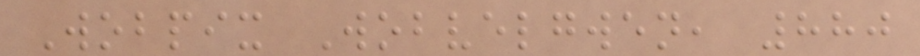Wobpix Wobvelgwen, 880
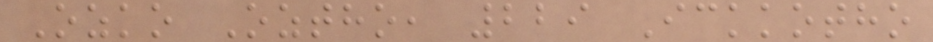Ozko Oztho, 229 Ickkotho
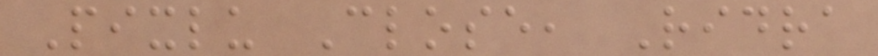Pixlu Close, Ridra
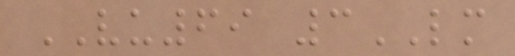VU69 3LM
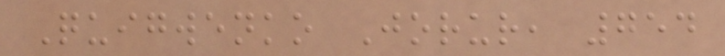Quigwenko Jorur, 754
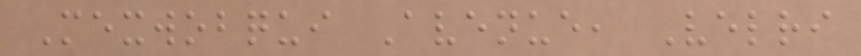Mexwobqui Avenue, Velri
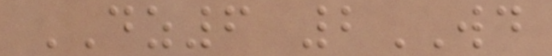DZ6 2WD
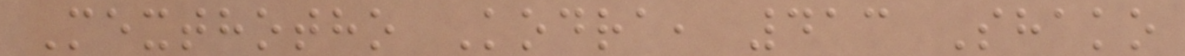Mexthotho Kodra, 413 Shako
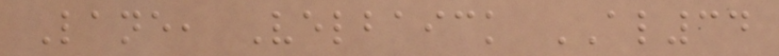Lane, Velbaick AL34
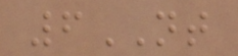6NT
